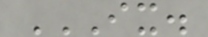IX.
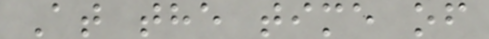At the time of
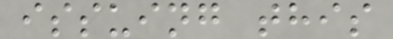issuing this
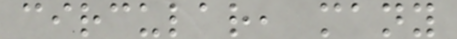circular, many
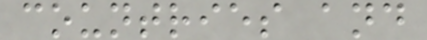countries and
